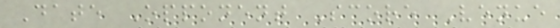Date Opponent Score Venue
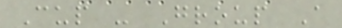Cup - Group A
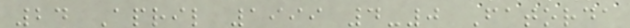24 April 1999 4-0 Fatorda
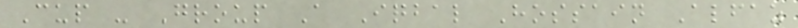Cup - Group A Iqbal Hossain Alfaz
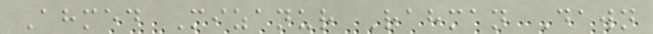Ahmed Mizanur Rahman Dawn
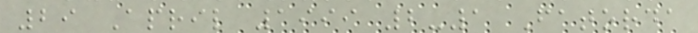29 April 1999 2-1 Fatorda
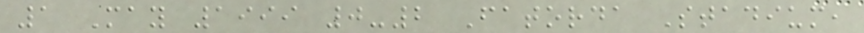1 May 1999 0-2 Fatorda Stadium,
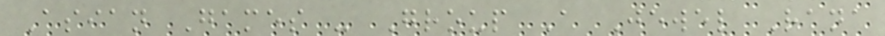Asian Games - Group A Jewel Rana
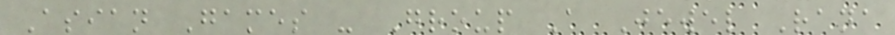Asian Games - Group A Jewel Rana
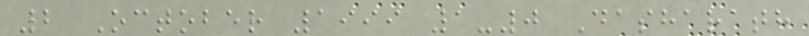2 October 1999 1-0 Dasharath
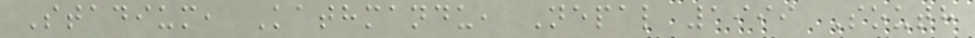Stadium, Kathmandu, Nepal 1999 South
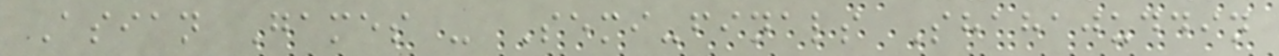Asian Games - Semi-finals Shahajuddin
